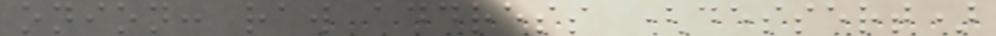onion: raw address (dessert)
